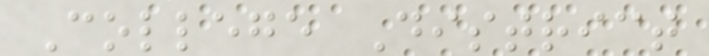College District
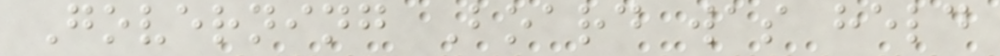Governing Board was held
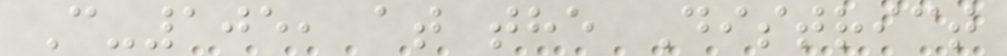C-105, at the District
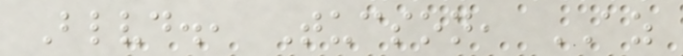Blvd., Tucson, AZ
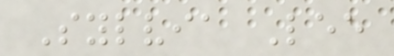Sylvia Lee
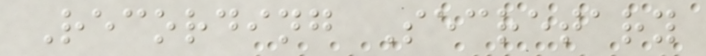Recording Secretary
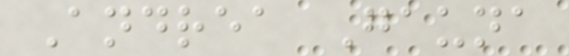Andrea Gauna
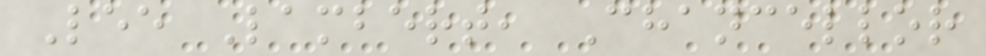Lee Lambert, Chancellor
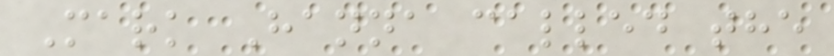Mark Hanna called the
